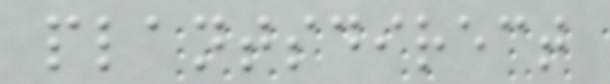plantsdirect
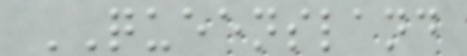QUEENSLAND
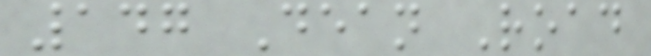147 Dean Road
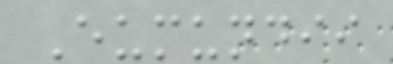Eumundii
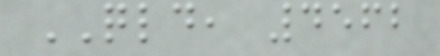QLD, 4562
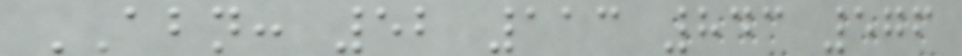ABN: 52 113 843 576
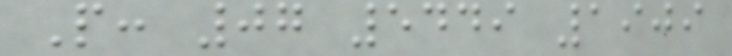P: 07 5449 1909
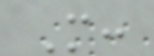M:
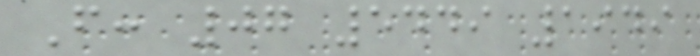F: 07 5449 1949
